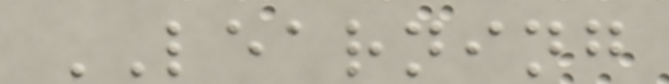LEARNING
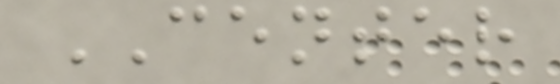CENTER
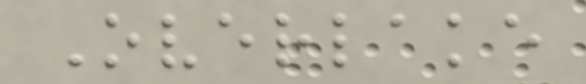Overlake
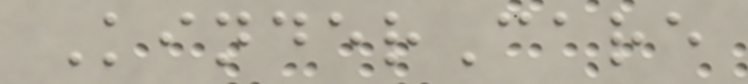KinderCare
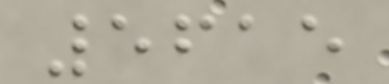5615
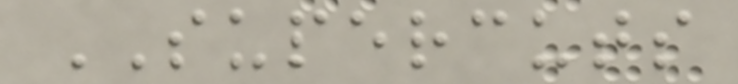SUPERCUTS
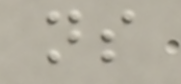ns
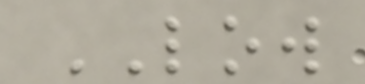LOW
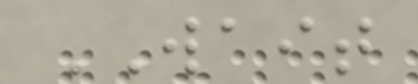WAIT
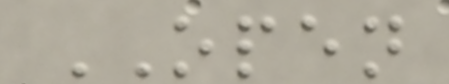OPEN
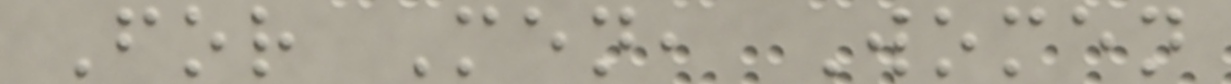For Men, Women
